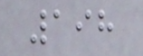198
